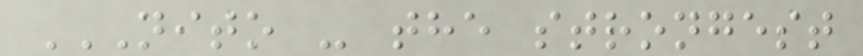NITO - THE STRONGEST
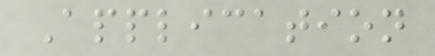Application
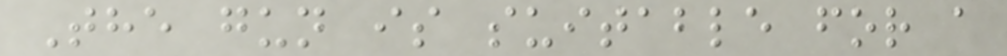The gun is suitable for a
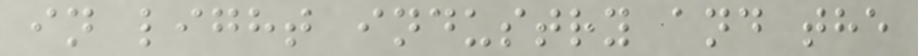in light industry and the
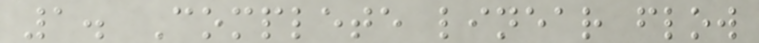1. Complete linear flow
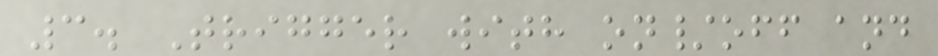3. Trigger with on/off and
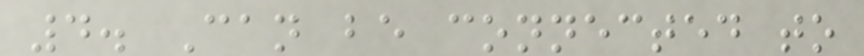4. Can be connected to
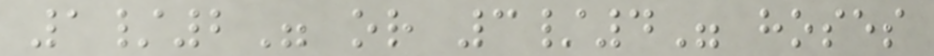1/2" or 3/4" hoses
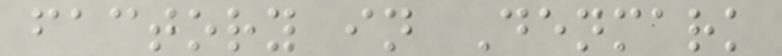factory in Denmark
